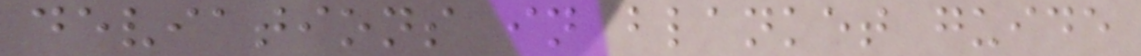deviations in blanket guide
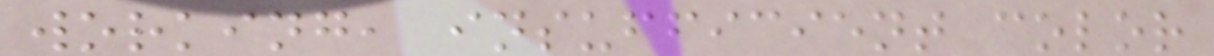working, insufficient color
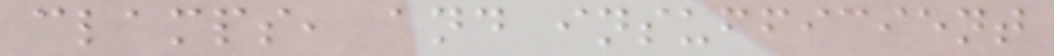clamps, and insufficient
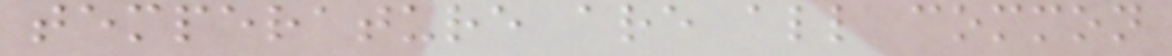temperature are all common
